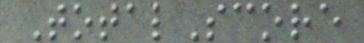TotalScore
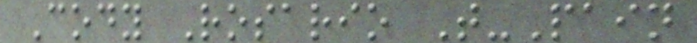Cody Rosario T-Pain
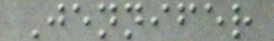Jennifer
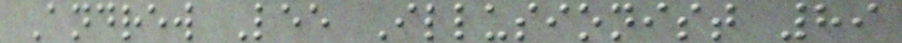Andrew Lee Illusionist 89
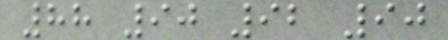88 90 92 90
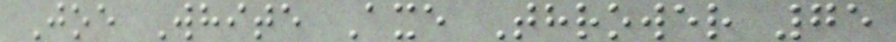Joe White Axe Thrower 75
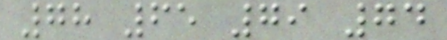78 65 79 74
